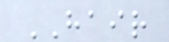HAIR
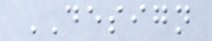DESIGN
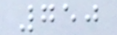750
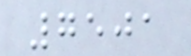7501
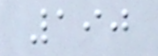190
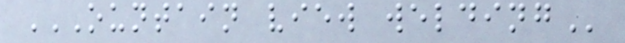OUNTAIN VIEW WELDING
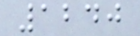1240
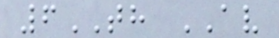6TH AV
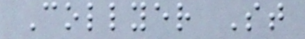Collyer St
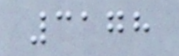3178
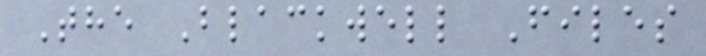The Blackwell Files
